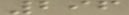296
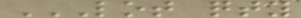LOT QTY
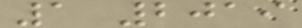1 2019
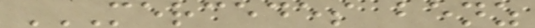MERCEDES BENZ
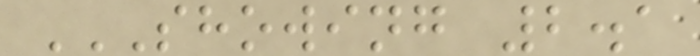SHOWING 2.1
